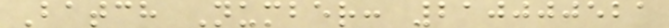Batch Number: 210000521
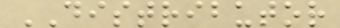DISTRIBUTOR
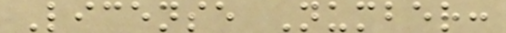License Number:
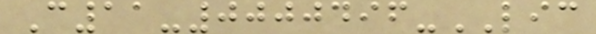C11-0000496-LIC
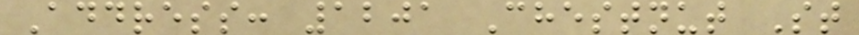Address: 1201 Chestnut St
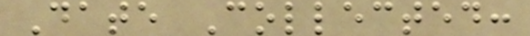Date Collected:
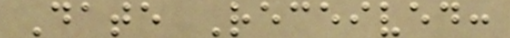Date Received:
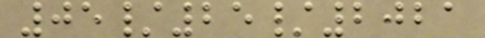05/25/2021
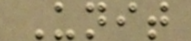Unit
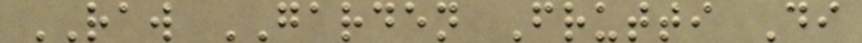RAW GARDEN Frutti Di
